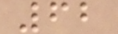62
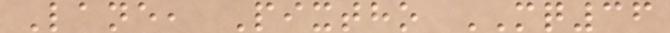Lane, Pixtho MQ36
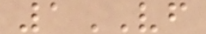1VF
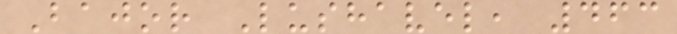Bajor Lushavel, 463
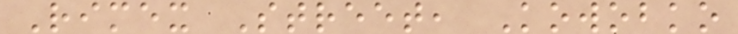Rimex Street, Kowobko
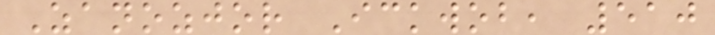Zanozjor Ickwob, 510
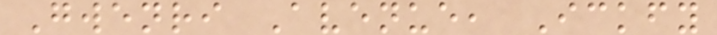Gwenri Avenue, Ickfy
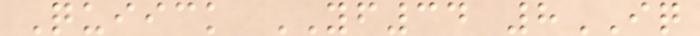Quiick YF34 8IQ
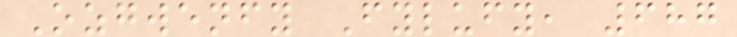Ozgwenfy Fylufy, 687
